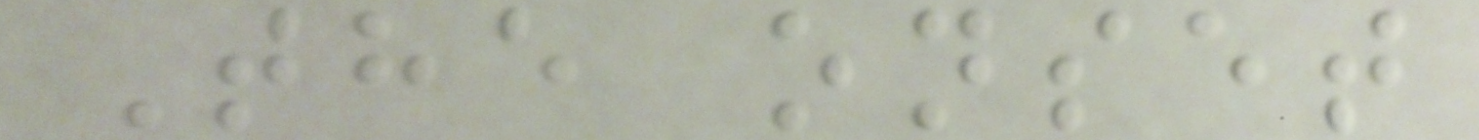The onset
